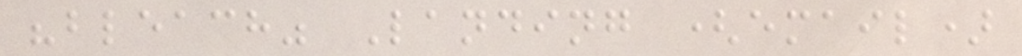"bleach" Landing (email)
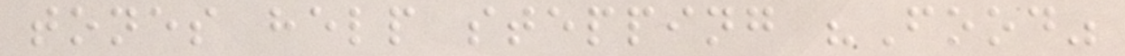tones help stepping "Food"
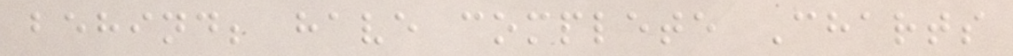behind; have complete Charts
